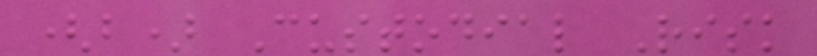(b) Custodial Risk
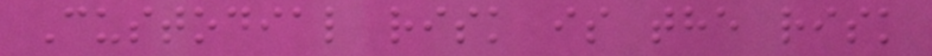Custodial risk is the risk
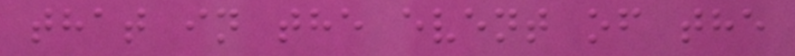that in the event of the
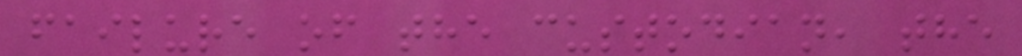failure of the custodian, the
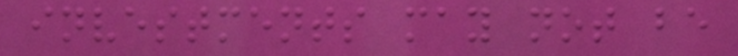investments may not be
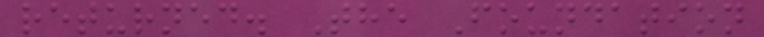returned. The Foundation
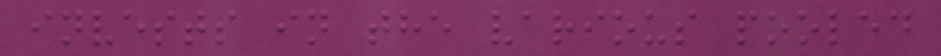invests in the various pooled
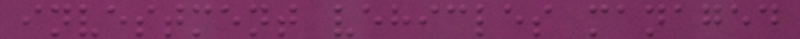investment vehicles managed
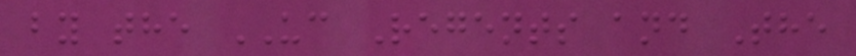by the UC Regents and The
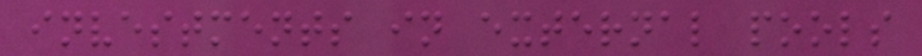investments in external pools
